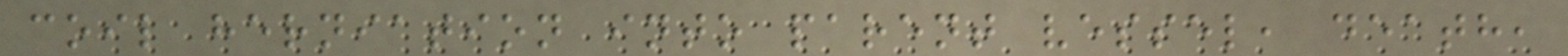coil herniation into parent vessel, death,
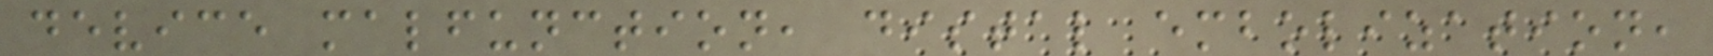device malfunction, distal embolization,
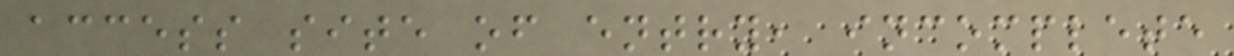access site of entry, incomplete
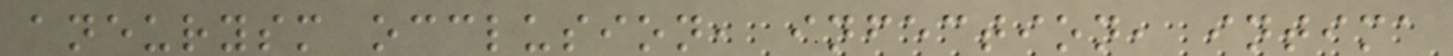aneurysm occlusion, infection, intima
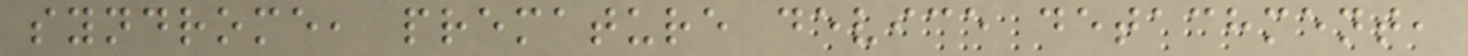syndrome, premature device detachment,
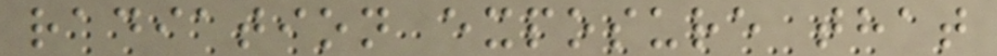radiation exposure that
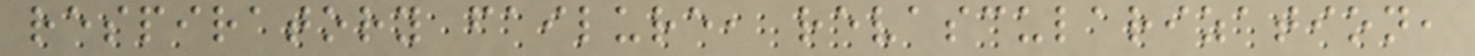respiratory failure, revascularization,
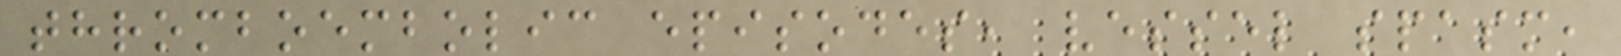thromboembolic episodes, vessel spasm,
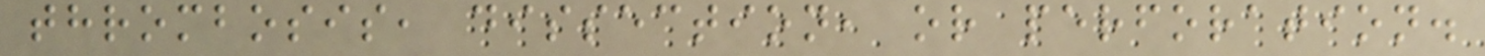thrombosis, dissection, or perforation.
